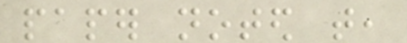paper noted that,
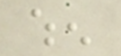when
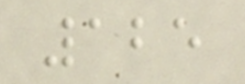125
